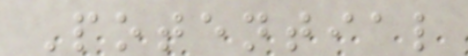Potential
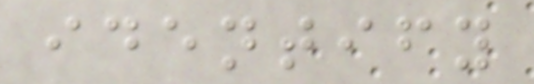identify
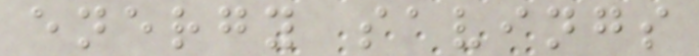energy savings
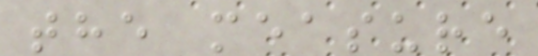the measure
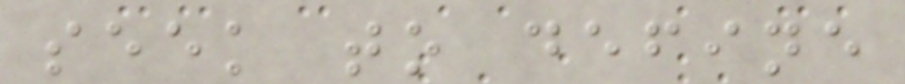seek to define
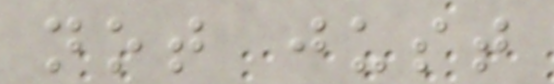not just
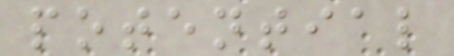potential
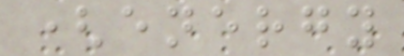(energy
